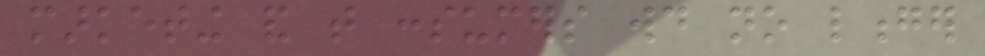marketing and that consumers would no longer
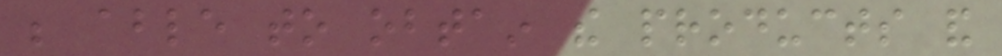be able to obtain the products and
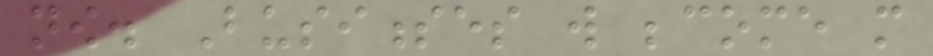now. Businesses will become more
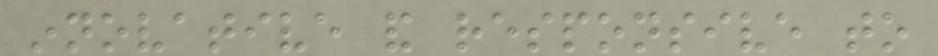innovative and responsive to
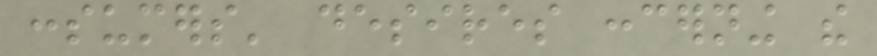consumers' desires concerning the
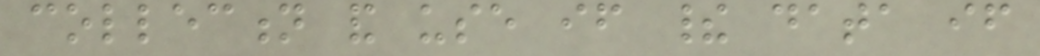collection and use if their data if
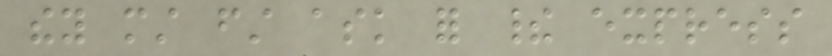they must first ask for their express
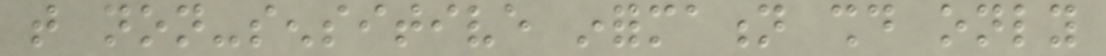that non-sensitive information should only
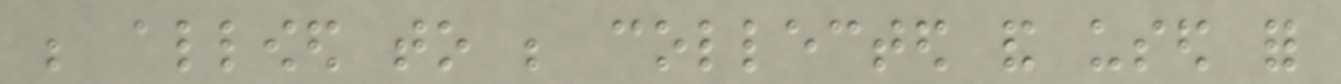be allowed to be collected and used for
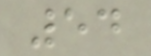54
